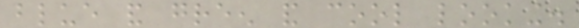blue and green and cool looking.
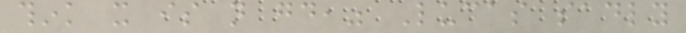think it is not good," Lucas sadly
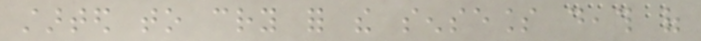started to cry for the senseless death of
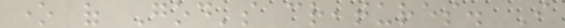one of God's creatures. I
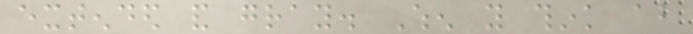extended and gray. When you think about
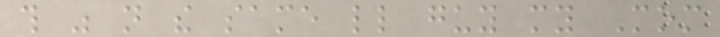this was not the same little guy my Mom
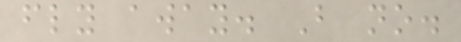fly away. But no.
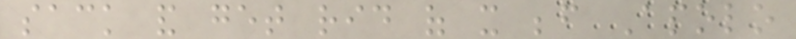sack and get rid of it before Apolo
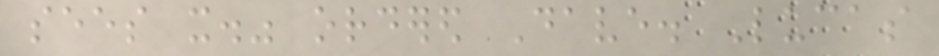sees it." ordered Dave. Lucas
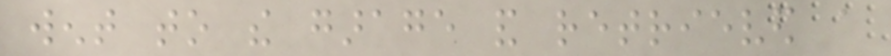went to the garage and retrieved a
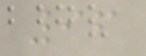96
